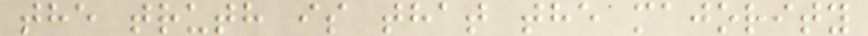the truth is that the majority
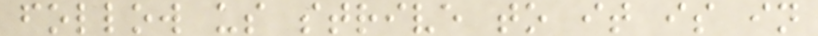follow us strive to it is in
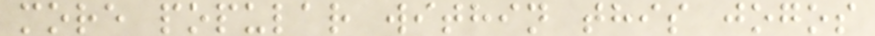more popular within this jogos
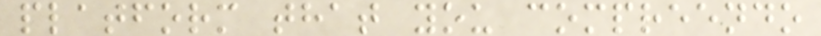platform that you compreendo
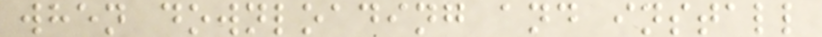when downloading and install
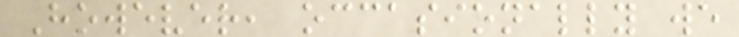However, occasionally we
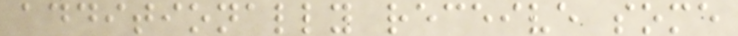additionally receive some
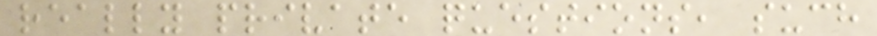really private questions, such
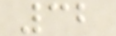32
